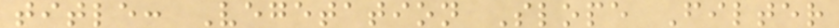title: Vegetation Slope Filter
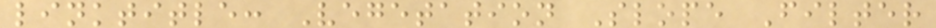linktitle: Vegetation Slope Filter
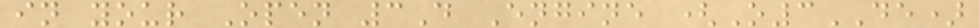in your Open 3D Engine (O3DE)
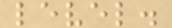level.
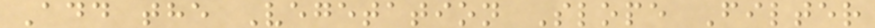Add the Vegetation Slope Filter
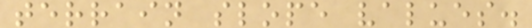terrain slope values.
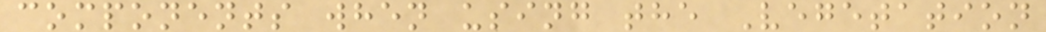components when using the Vegetation
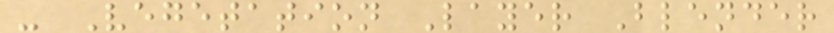- Vegetation Layer Blender
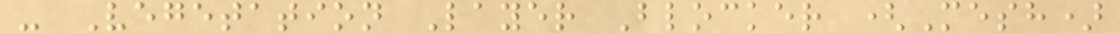- Vegetation Layer Blocker (Mesh)
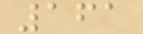161
